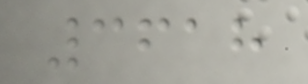3618
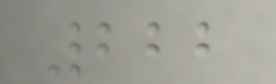222
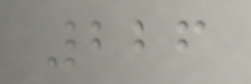226
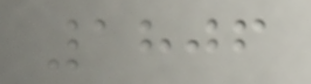1806
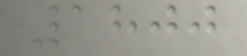1800
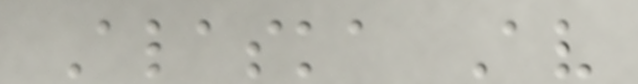Alaska Av
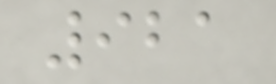921
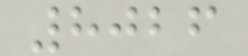8026
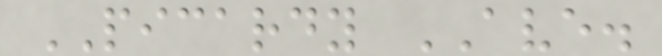PICARDY AVE.
